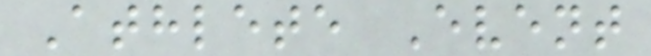Athlete Event
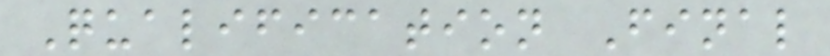Qualification Final
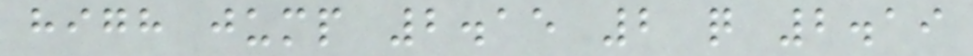high jump 2.15 2 q 2.19
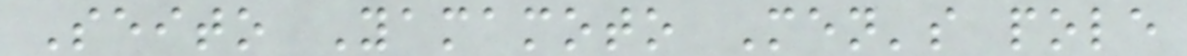Seito Yamamoto Men's pole
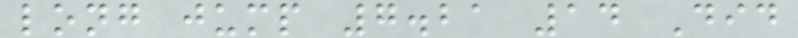long jump 7.21 14 Did
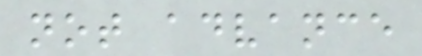not advance
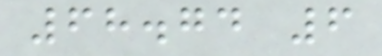68.74 6
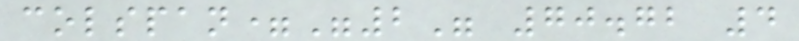colspan="2" 70.72 4
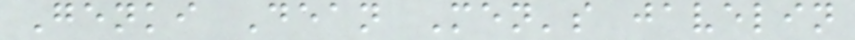Genki Dean Men's javelin
